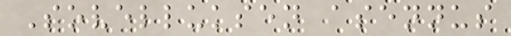Sovelluksen asennus
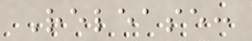Release:
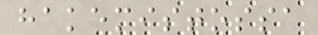hakemistossa
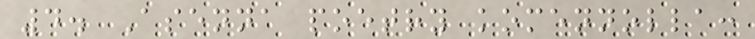4. Asenna poetry komennolla:
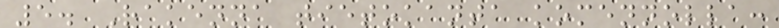5. Rakenna tietokanta komennolla:
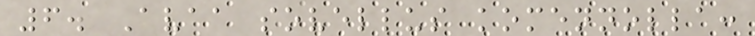6. Avaa sovellus komennolla:
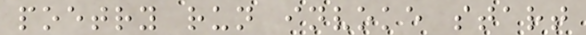poetry run invoke start
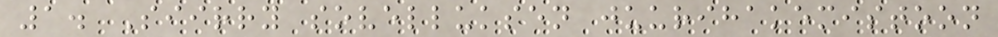1. Siirry sovelluksen juurihakemistoon
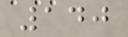140
